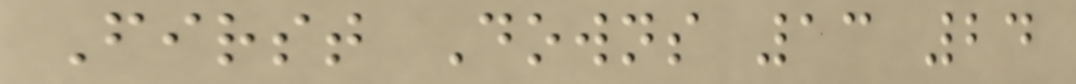First Downs 13 24
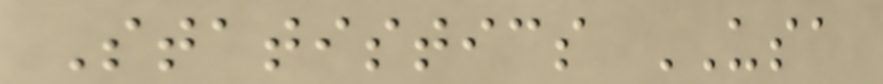Statistics USA
